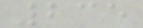235
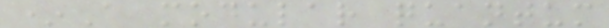*A modular quantum
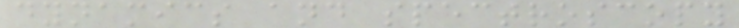dynamics and spectroscopy
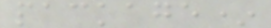package*
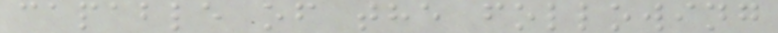capable of the following
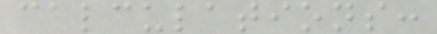calculations:
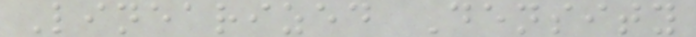Linearized Density
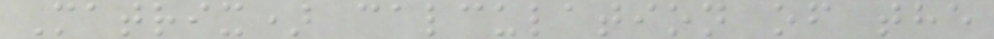Matrix) calculation of the
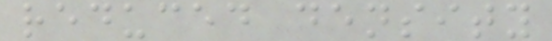reduced density
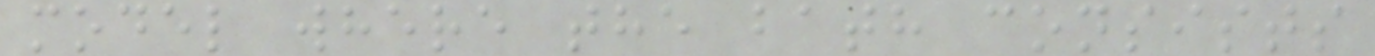model where the bath consists
